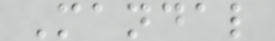Mandal
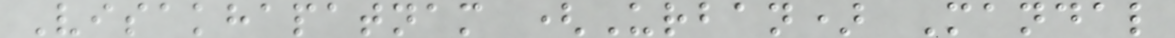Visakhapatnam (Urban) Mandal
